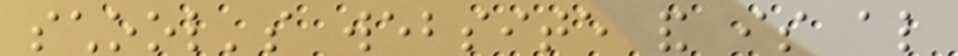school's website and is also
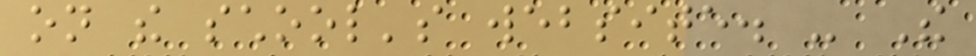on the school's website. - The
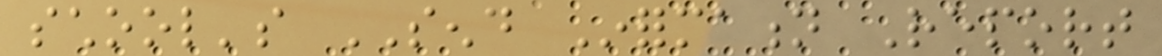school's SEND Information Report
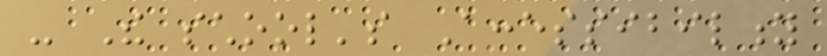- The school's Accessibility
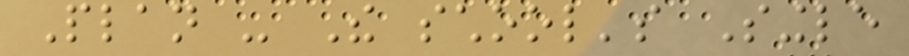Plan - The school's Single
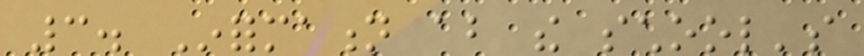3. Information about the school's
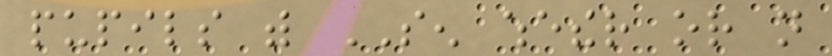pupils with SEN whether or not
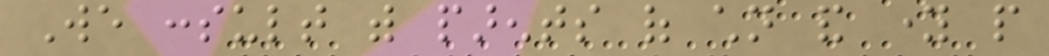We consult with parents of children and young people
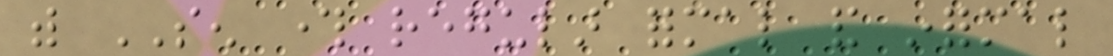with SEN through regular formal and informal
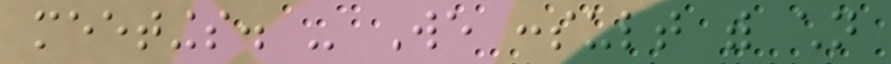meetings. - We consult with children
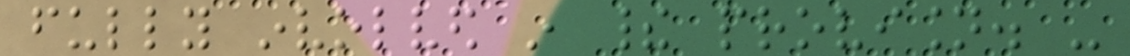fully involved in their provision. -
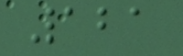121
